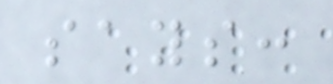says:
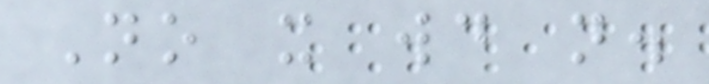No it would not.
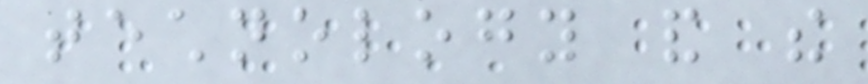technology and the
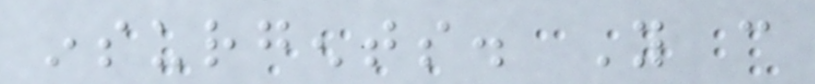insurgents. You can
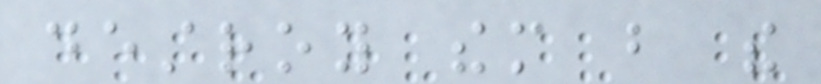destroy them but the
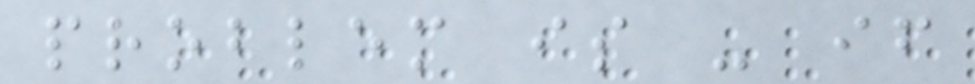problem is - if
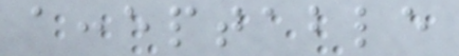acceptable
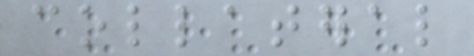collateral
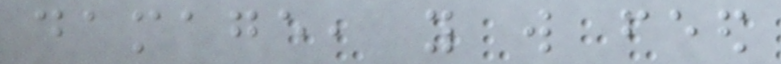damage, you will feed
